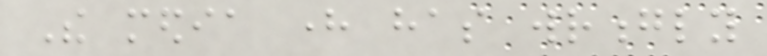The media here has wrongly
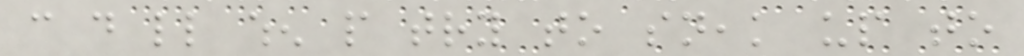can do little when people try to sneak up to
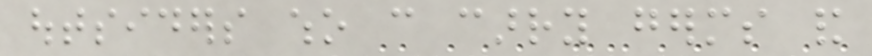outsiders who can carry germs and
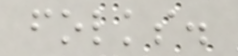folks.
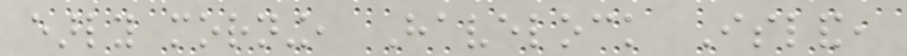early morning, Havelock Island,
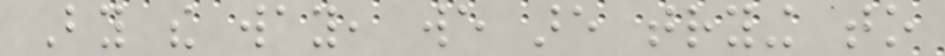By the way, we are trying to
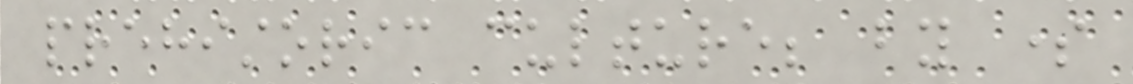prehistoric culture; by some
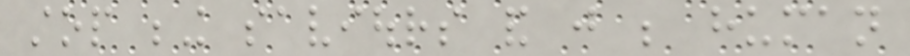stop being saviours and just be human
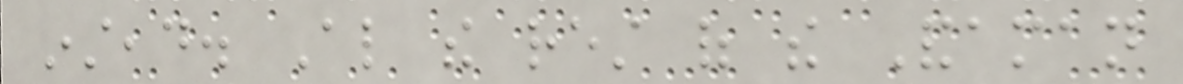instead. Also the rest of the Andaman
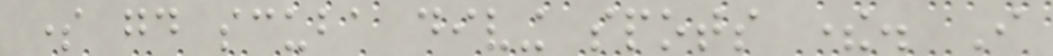some good scuba diving spots there. I
